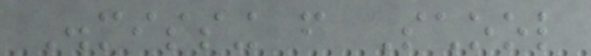Dismissing from School
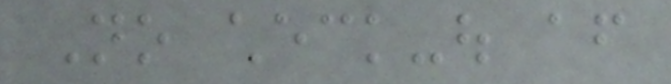No check-out after
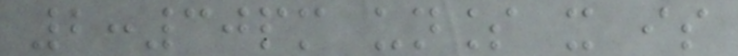2:30pm unless it is
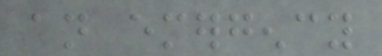an emergency
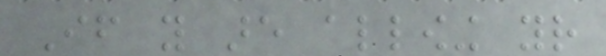If you are allowing your
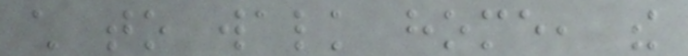child to walk home, the
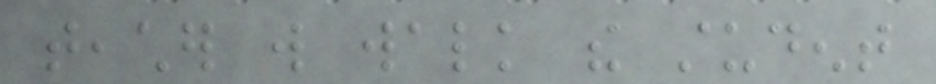teacher will walk the student
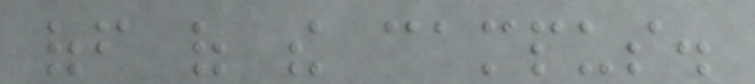off of the campus.
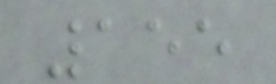155
